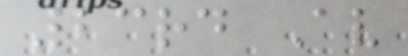23rd Av
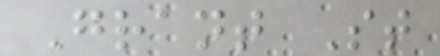Grant St
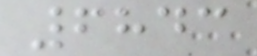6843
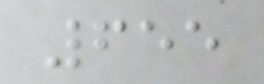655
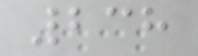238
